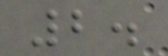2.
